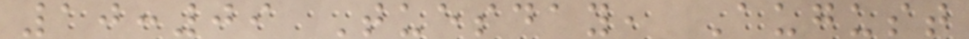10:09 Tuesday, August
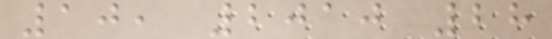10, 2010 28
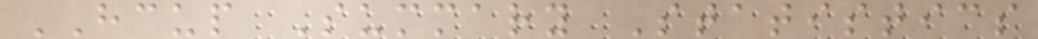HCUP Summary Statistics
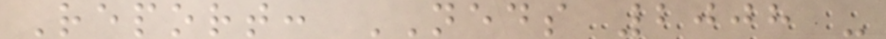Report: NEDS 2008 -
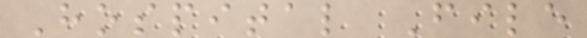Hospital File
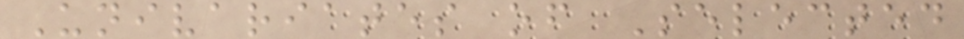Univariates of Selected
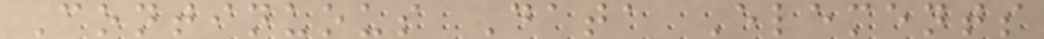Continuous Data Elements
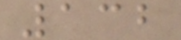132
